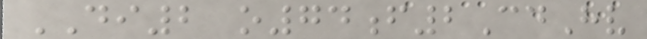DI2 o74f2CdHv
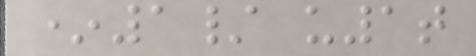*1/ u1t
